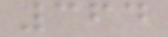364
